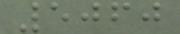5060
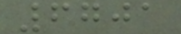6701
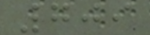709
